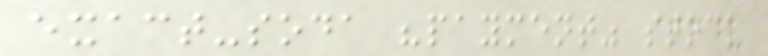exact-soda "payment" stock
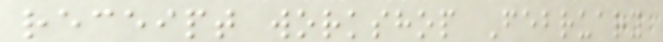receipt workshop February
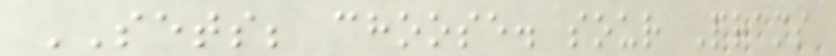SETS; choose. sour Prams
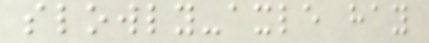slowly-axle hay
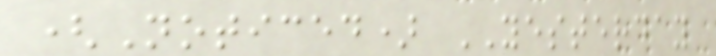(Noticed) YESTERDAY
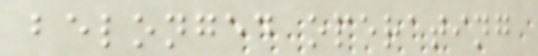belonged operating
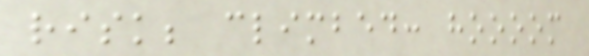risk; climbed: hoooom
